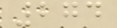274
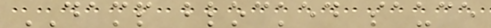DAMP blocked sauce
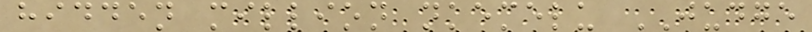hidden million nkemelu JUDGE
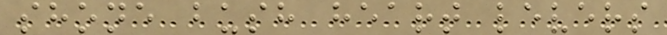shone bush heart levers
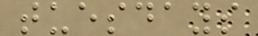tuesdays
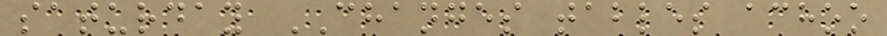saturday CHANGES tables achoo
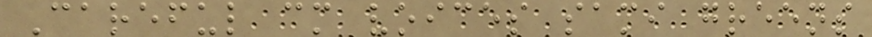Careful cm voices sami greens
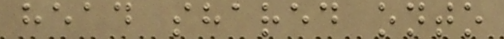head shared onto
